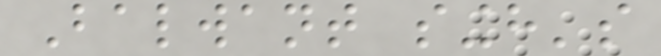Balwant singh's
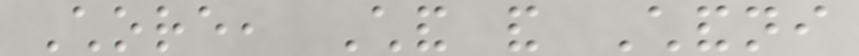Chore, Chand and Chandni
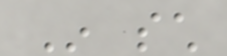In such
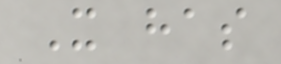It has
